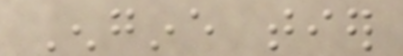Engine tier
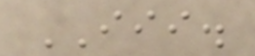III.
